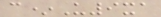c*U9xa
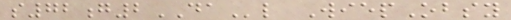s72g2DAl WiepObsy
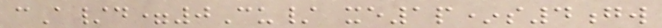cA/d=0Cu/ xe1p*s4gw
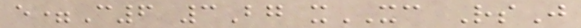e=C6 3Bg xXC RsJ
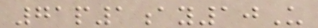71p1ay10U
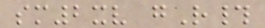sm2xv gR#
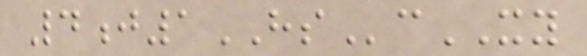4j1HScXY
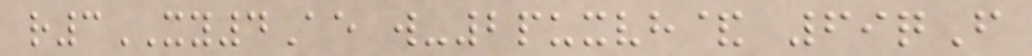r3XY4Ae w-2puxvh& 69qF
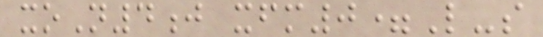xoN4j xfm0=L-s
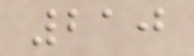210
